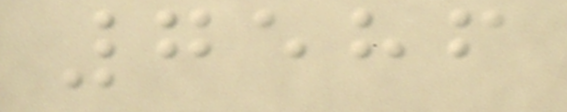7586
